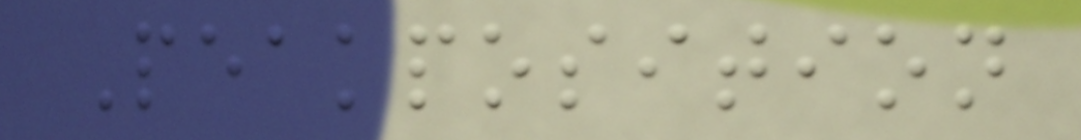Peakposition
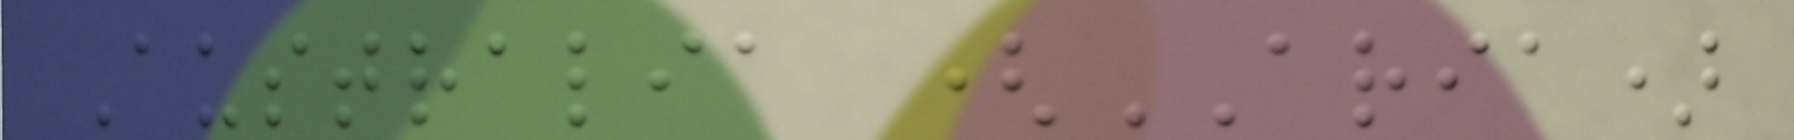Australia (ARIA)
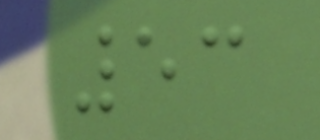53
